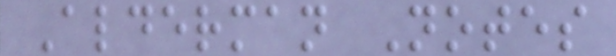Alderman Notes
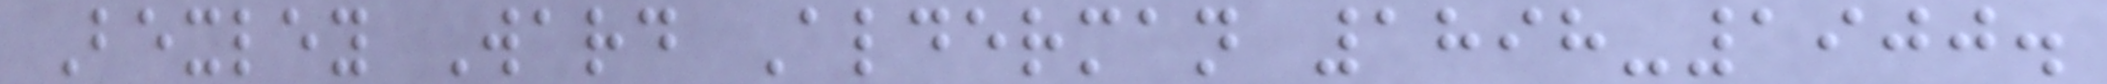Bexley Ward Alderman 1898-1900.
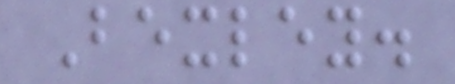Bexley.
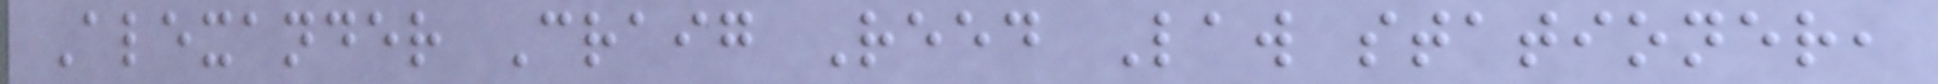Alexander Craig Reed Law stationer,
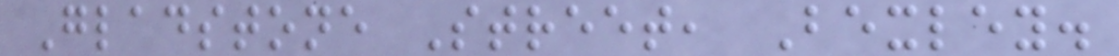Gladstone Street, Bexley.
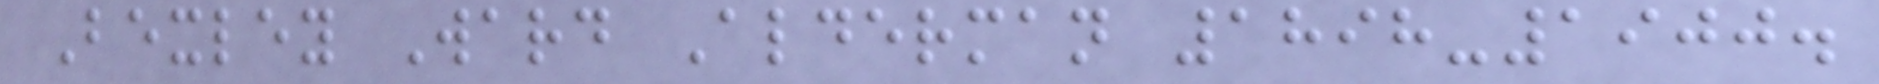Bexley Ward Alderman 1898-1900.
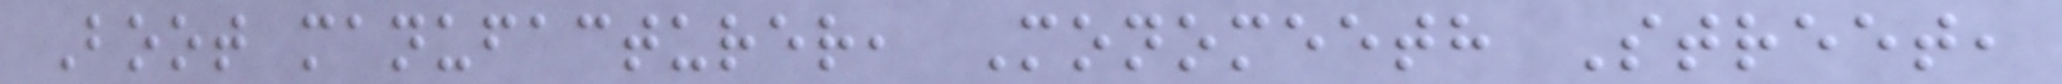Boot manufacturer, Monomeeth Street,
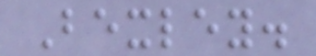Bexley.
